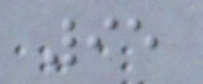95
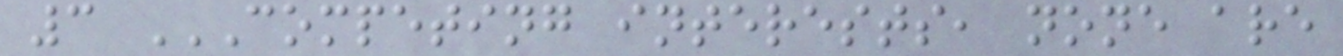3 COMPETING INTERESTS, NONE ARE
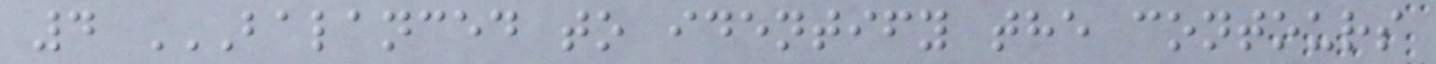4 BALANCED TO IDENTIFY THE CONTOURS
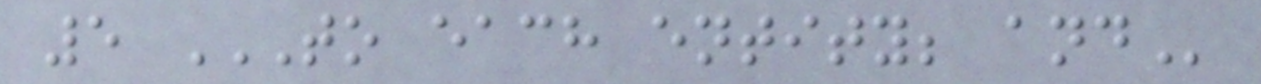5 TO EACH ENTITY; AND
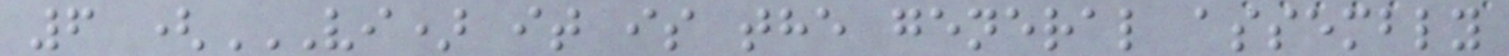6 (VI) IT IS THE GENERAL ASSEMBLY
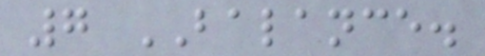7 BALANCE.
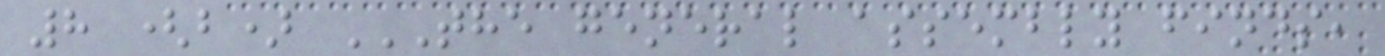8 (b) THE GENERAL ASSEMBLY FINDS,
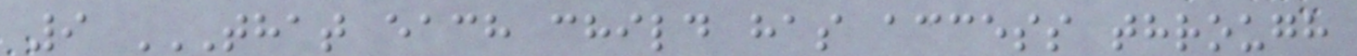9 THAT EACH CHILD HAS ACCESS THROUGH
